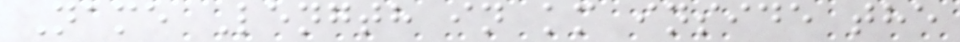Name Length in km inside the
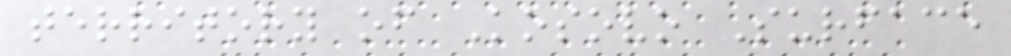territory of Kosovo Surface
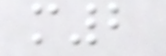m2
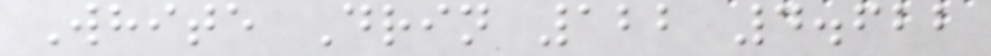White Drin 122 4.622
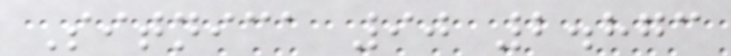Sitnica 90 2.873
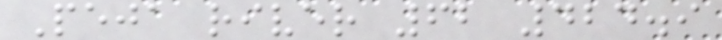Peja river 62 424.9
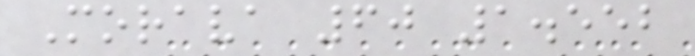Morava 60 1.552
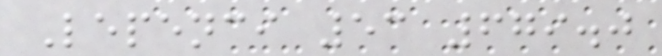Lepenci 53 679.0
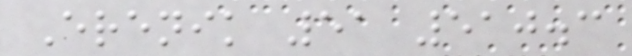Erenik 51 510.3
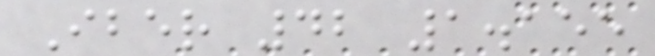Iber 42 1.155
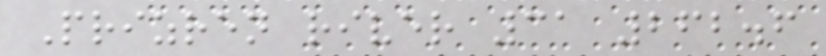Prizren river 31 262.6
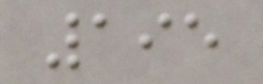195
